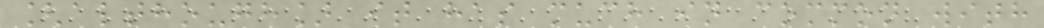[although] it has much in common with
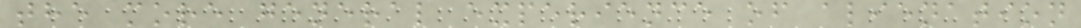the more general experience of alienation
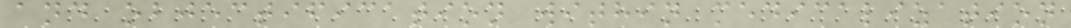and objectification within medicalization
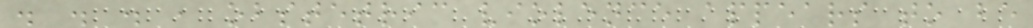. . . , obstetric violence appears to be
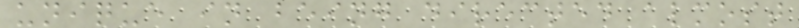unique in being directed almost
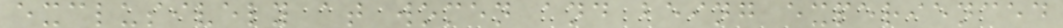exclusively at women and being experienced
